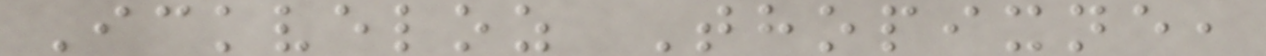Ickveloz Thopixne,
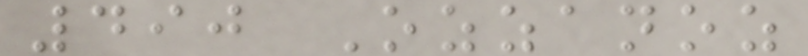490 Ozzanoz
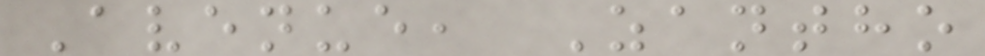Avenue, Zantho
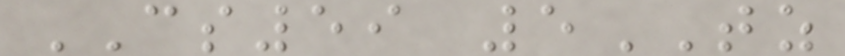CS59 5TZ
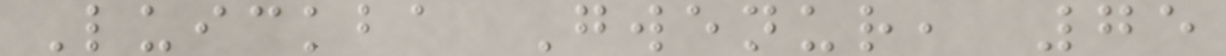Luickba Gwenur, 75
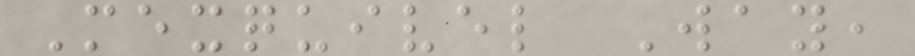Mexquivel Way,
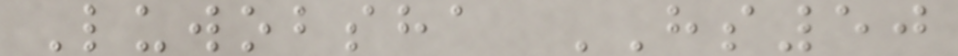Luwobsha HS50
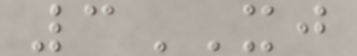3XJ
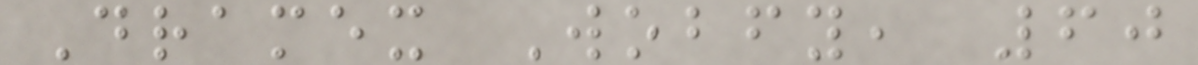Dramex Wobfy, 60
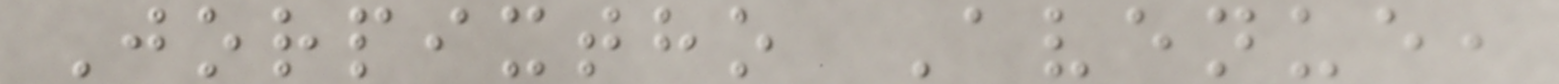Jorpixtho Avenue,
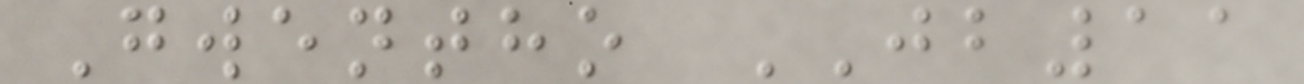Gwentho JB11
